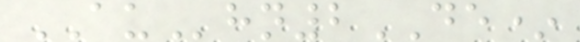AUhn2DE*
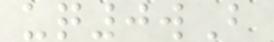uq0wB
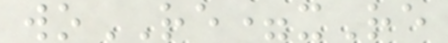woRE=xRe
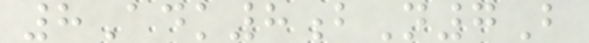8Adk8bN7B
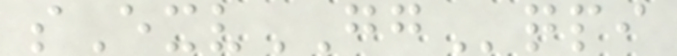sExvGGqpi
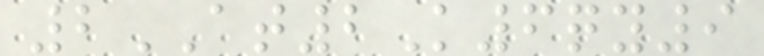2AT2K6qy9
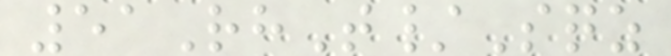51RhT/Sqz
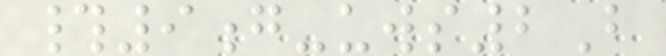#9g-uws2B
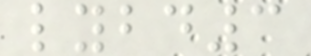lybd3
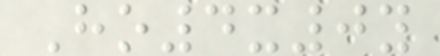Ho4x0y
